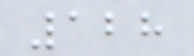128
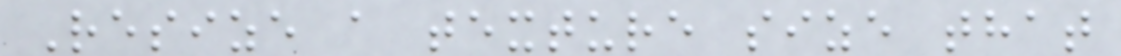Resize a texture size that
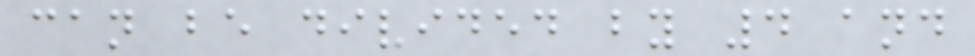can be divided by 4 and
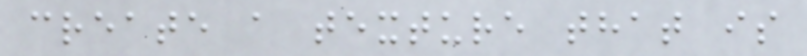create a texture that is
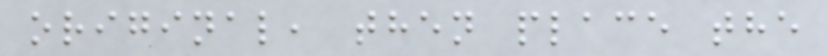original, then place the
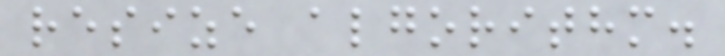resize algorithm.
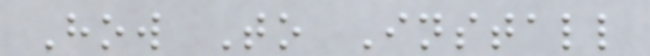How To Install
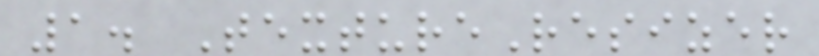1. TextureResizer
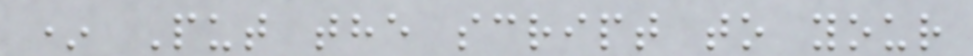* Put the script to your
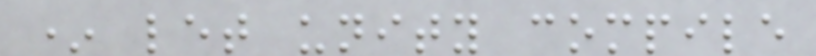* let unity compile
